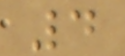4
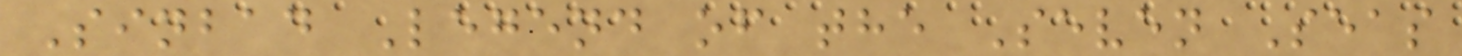Sinbad Legend of the Seven Seas
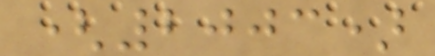(2003)
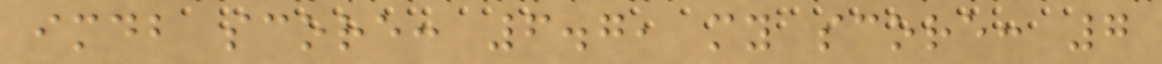imdb score: 6.7, my score: 7
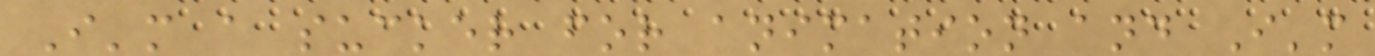I'm a sucker for animation and I'm
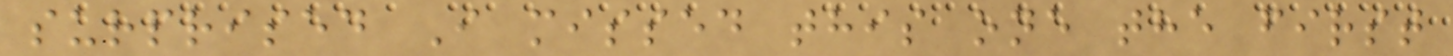surprised I missed this one the first
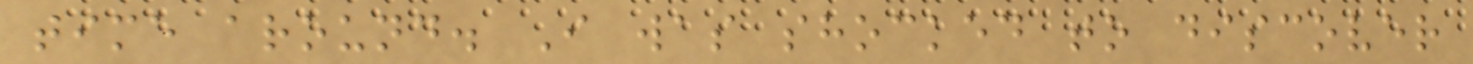time around. I was shocked to discover
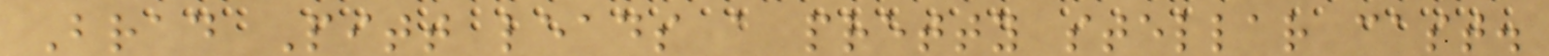Brad Pitt leads a pretty stellar cast.
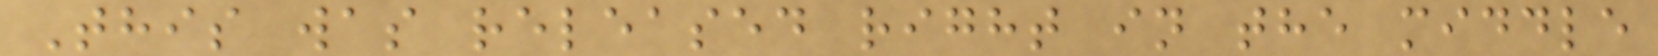This was released right in the middle
